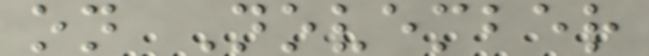on November
